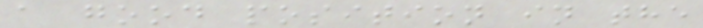a good position in the
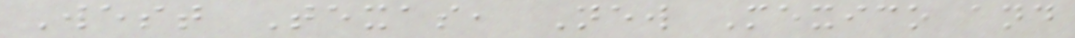West Texas, New Mexico and
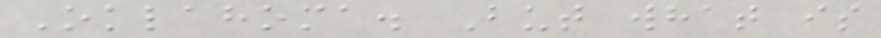Oklahoma. But what is
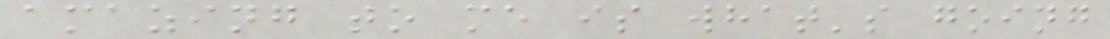amazing to me is what's going
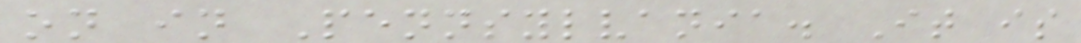on in Pennsylvania. It is
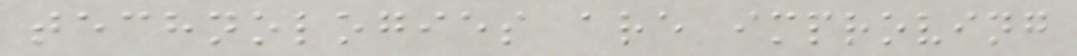technologies are improving
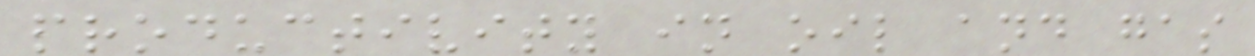productivity in oil and gas
